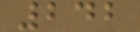242
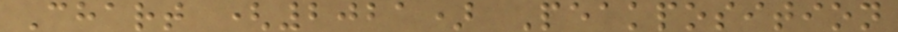Chart (2021) Peakposition
